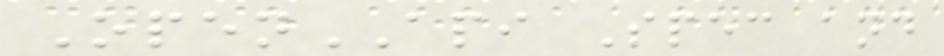OpenAPI Spec and
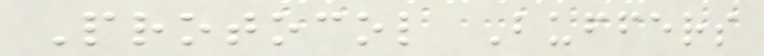Protocol Buffers
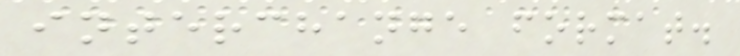interchange format.
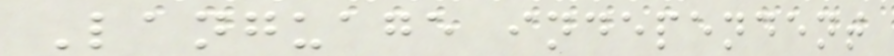Language independent
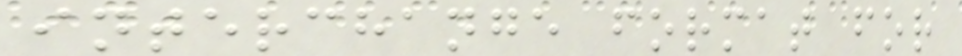interchange format for
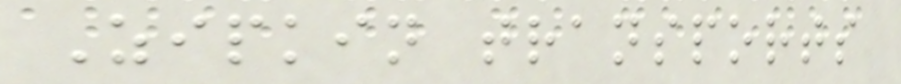Zipkin transports
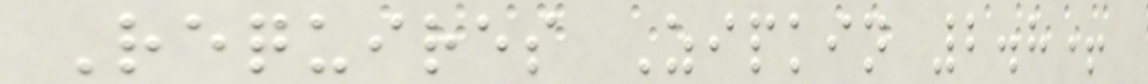Requires Zipkin 2.8+
